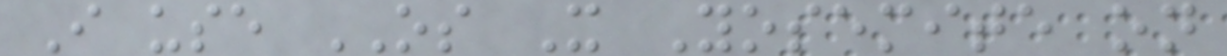I use OS X Yosemite on
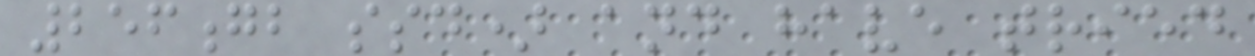256gb ssd) and have tried
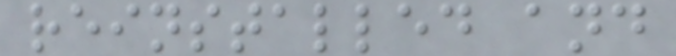reinstalled and
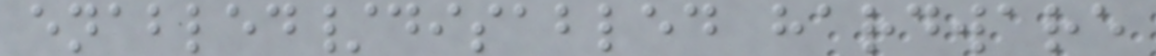enabled/disabled hardware
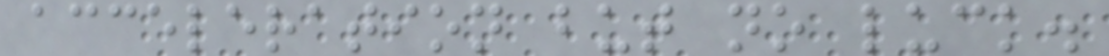acceleration but no luck.
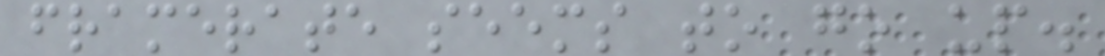framerate seems to go up.
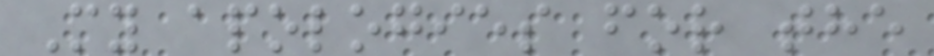My apologies for the
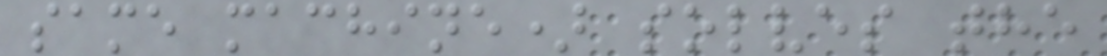same machine) solves the
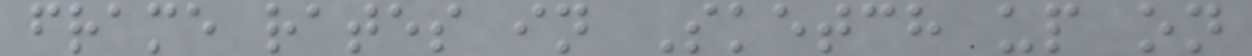frame rates in Sketch up on
